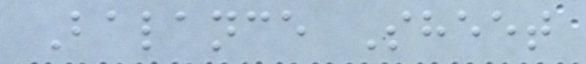Balance Sheet
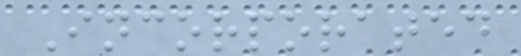Incorporated
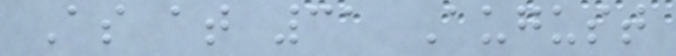As at 31 August
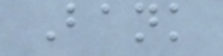Bank
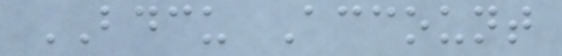BDCU Account
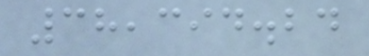38,394.24
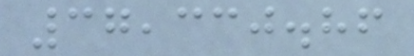37,330.86
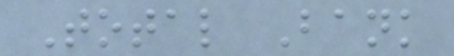Total Bank
